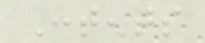Contents
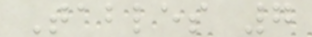Tables 7
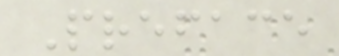Preface
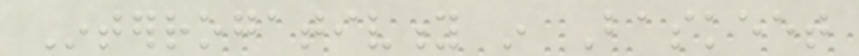Interrogativity in Baskeet
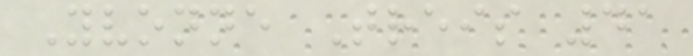Yvonne Treis 41
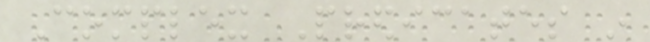Complex Predicates in
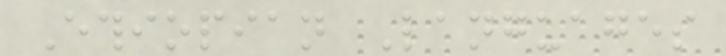Ethiopian Languages
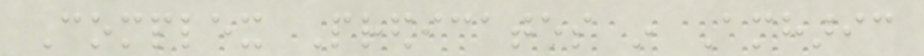Complex Predicates in Amharic
